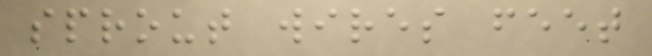sprout wires feet
